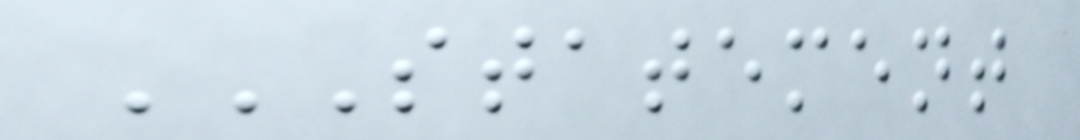STATEMENT
